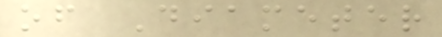of Diameter
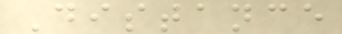Distance
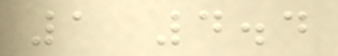1 4.4
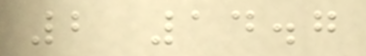2 14.7
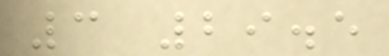3 29.5
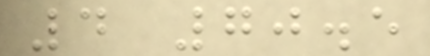4 70.5
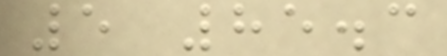5 85.3
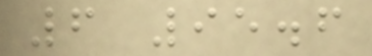6 95.6
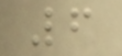6
